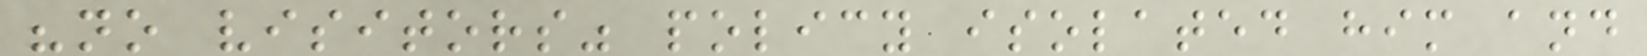"no visitors" policy isolated him and
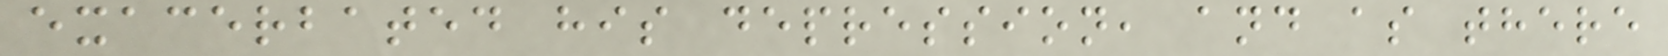exacerbated his depression, and as there
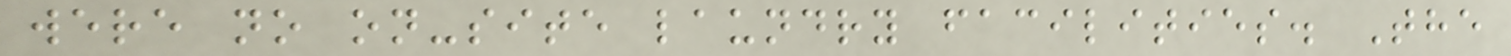were no on-site laundry facilities. The
